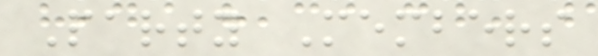Party Members
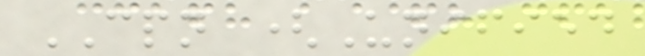CPN (Unified
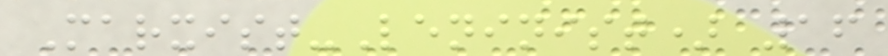Marxist-Leninist) 16
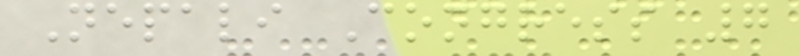Nepali Congress 7
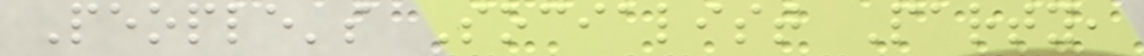People's Socialist Party,
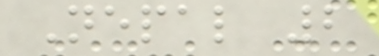Nepal 2
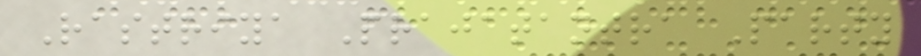Rastriya Prajatantra Party
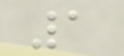1
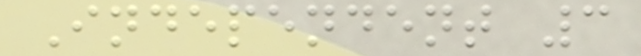Independent 3
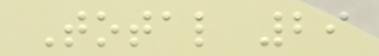Total 29
